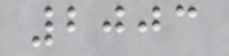2003
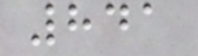841
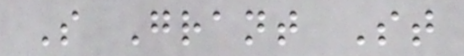S Grant St
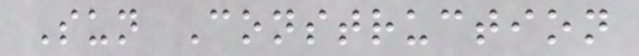Sun Construction
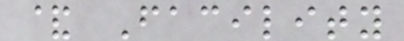& Facility
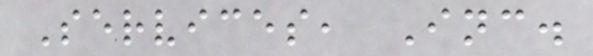Services, Inc.
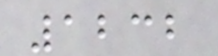1232
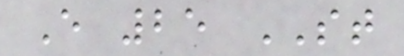E 25 ST
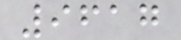9617
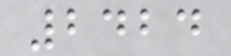2424
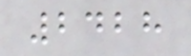2428
